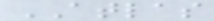ATLAS
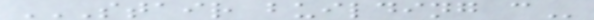STAIR BUILDING C
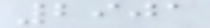2901
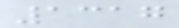1317
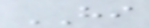HI
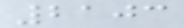2103
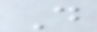D
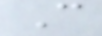C
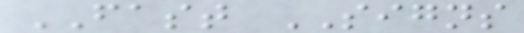FAST SIGNS
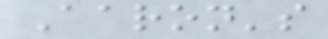Aaron's
